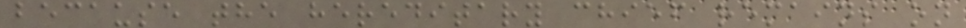because the hereditary chief remains on
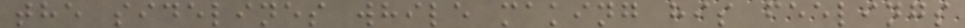the sidelines while making his feelings
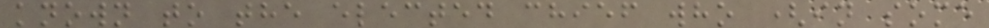known to the elected chief who (in some
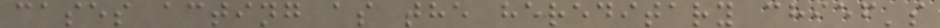cases acting as the hereditary chief's
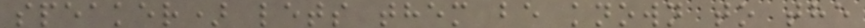speaker) lets them be known to the
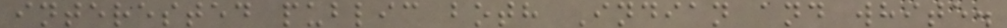interested public both Indian and white.
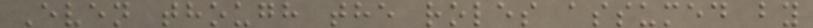Even though the roles assumed by
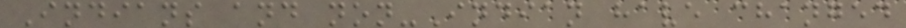Indians and non-Indian have changed
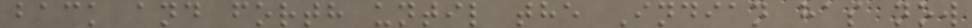back and forth until the Indian has now
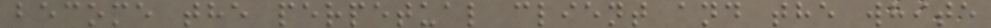become the perpetual client and the white
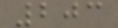203
